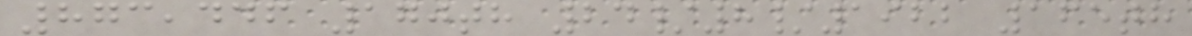873,446 170th 24/8/1922 165th
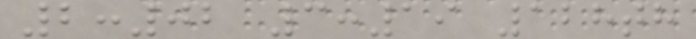2:02 3:19 128th
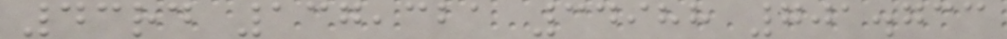43rd 137,321 34988 701.733
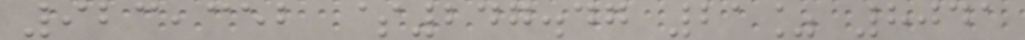923,352 $247.47 21% 8041
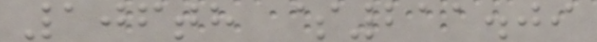106th $211.09
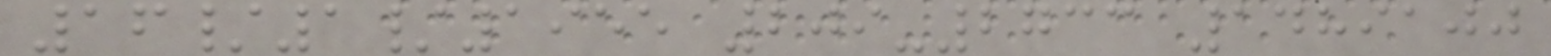16/1/1955 209-2733 1489100
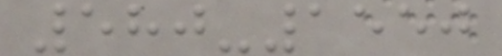580-1550
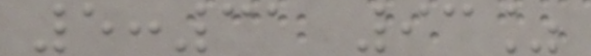5:31 93%
